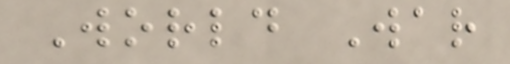World War
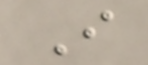I
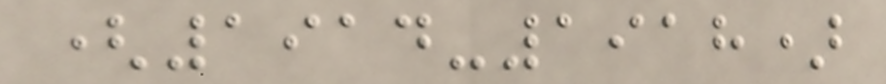(1914-1918)
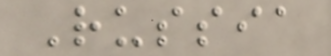Russia
